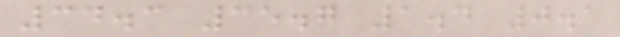34.3 35.7 1.4 0.1
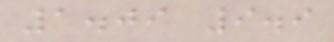1.09 9.9
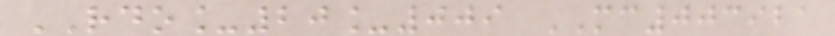RDO_20_009 MC003921
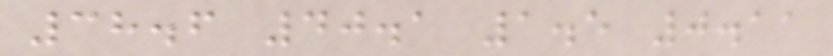38.6 40.1 1.5 0.11
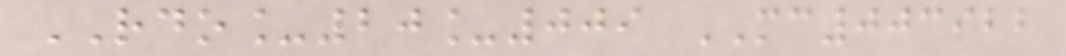RDO_20_009 MC003922
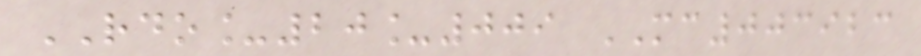RDO_20_009 MC003923
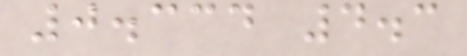0.334 4.3
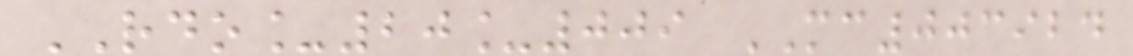RDO_20_009 MC003924
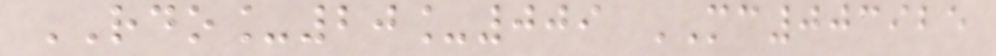RDO_20_009 MC003925
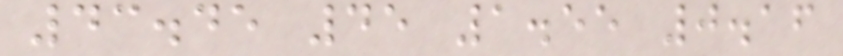43.45 45 1.55 0.16
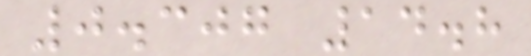0.307 14.8
